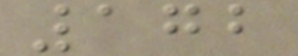172
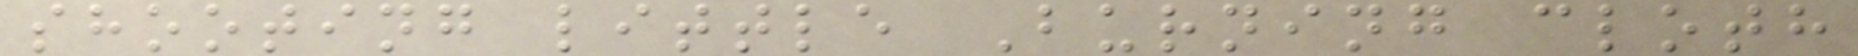shooting little Burning cloth
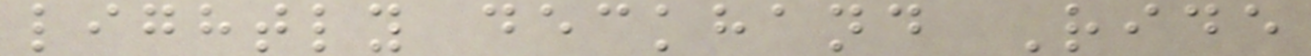lightly deckhand Ride
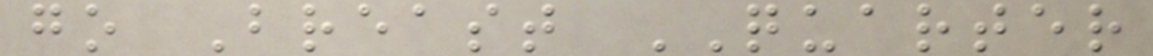go Breast QUARTER
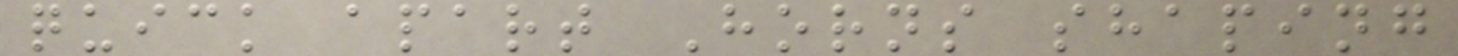quick apart Horns shaping
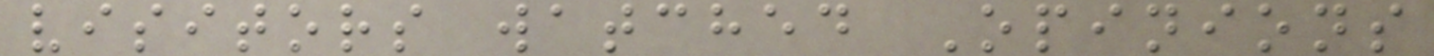visitors watched Opinions
